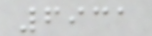6931
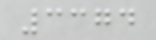3374
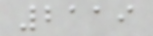2119
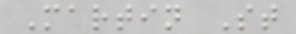Martin St
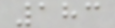183
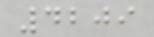4209
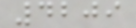4209
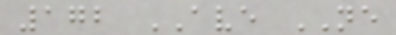172 AVE NE
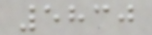5830
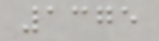1375
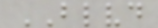BLVD
